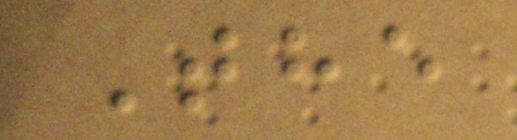The
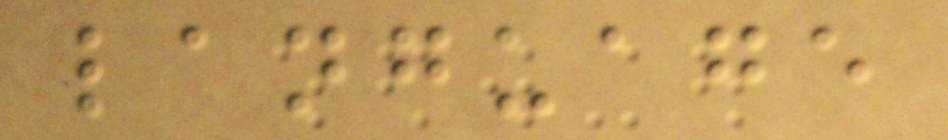language
